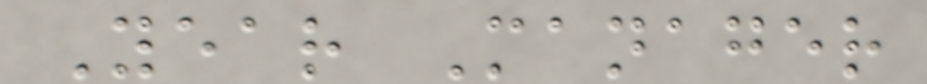Year Manager
